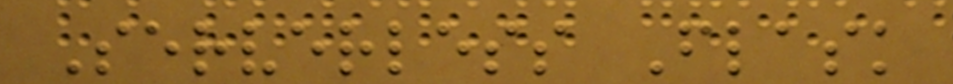Serverless Flask
